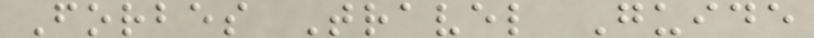Forbes Travel Guide
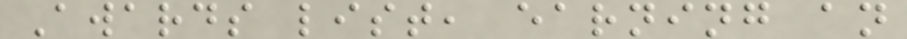Awards list, earning an
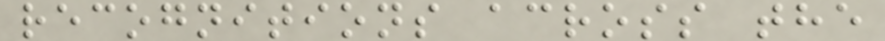recognitions across the
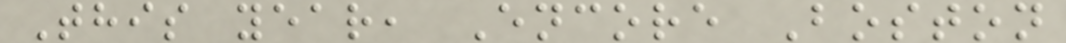This year, Encore Boston
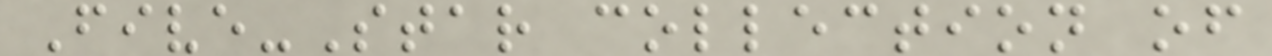Five-Star collection of
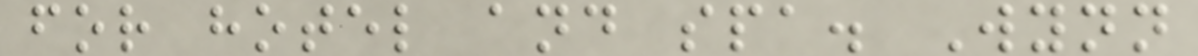for hotel and spa. Wynn
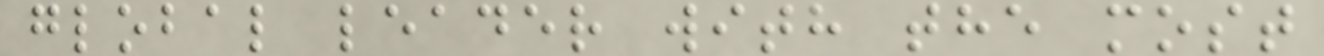global leader with the most
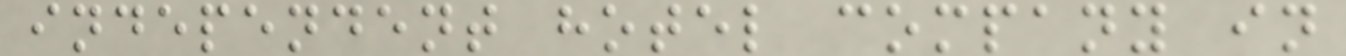independent hotel company in
